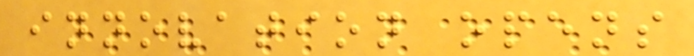innovation opens
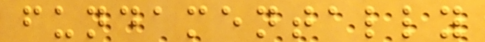fundamentally
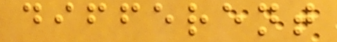different
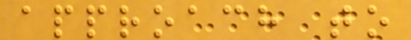approach to
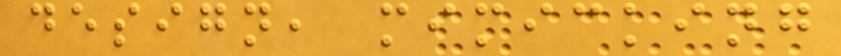design, mimicking
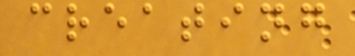creating
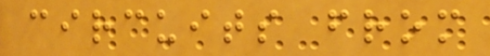circuits from
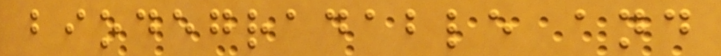biodegradable and
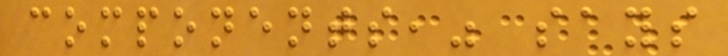components," says
